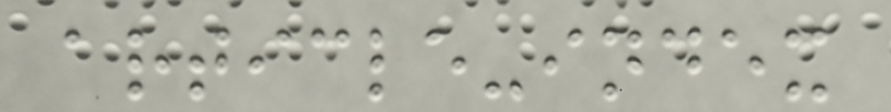article-index
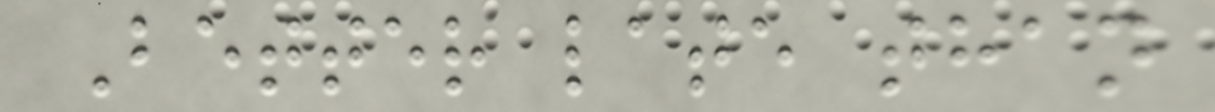Better late than
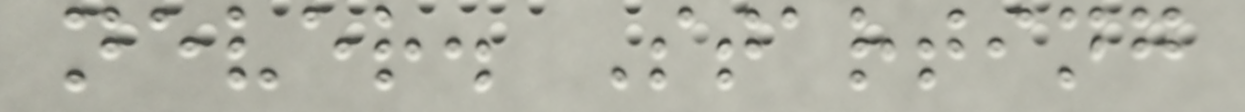never. Starting
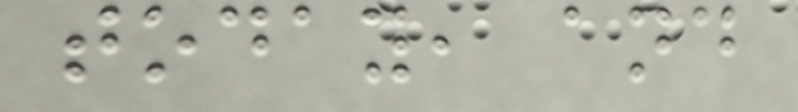today, and
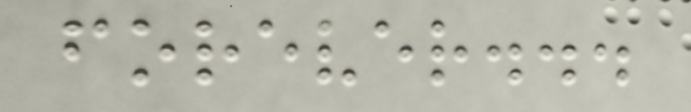forever...
